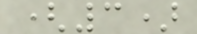(3)
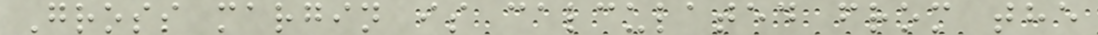Gross margin is calculated from the
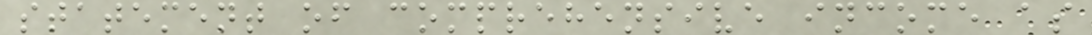statement of comprehensive income as
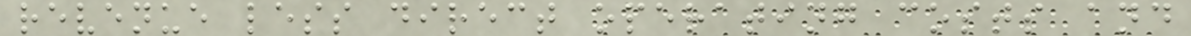revenue less direct operating costs and
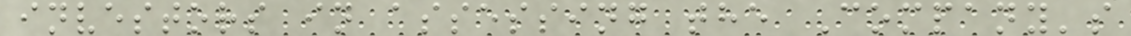investors in assessing the Company's
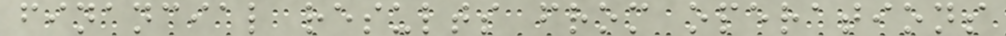financial results from operations
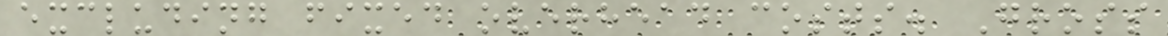excluding fixed overhead costs. Gross
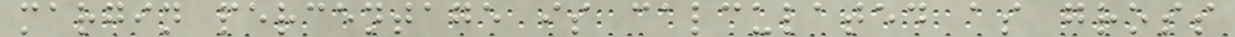margin percentage is calculated as gross
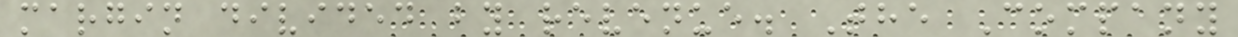margin divided by revenue. The Company
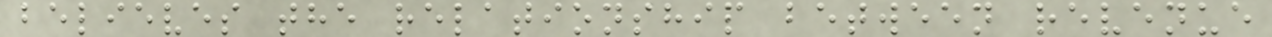believes the relationship between revenue
